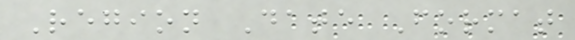Region Date Format
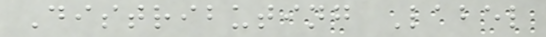Distributing Label
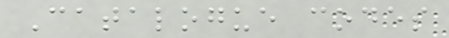Catalogue codes
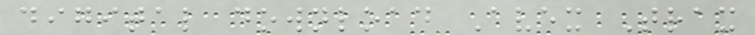digital download Avex Trax
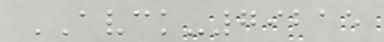AVCK-79215
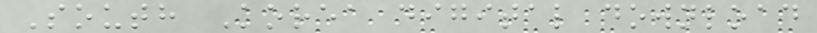South Korea digital download
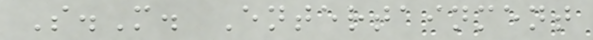S.M. Entertainment
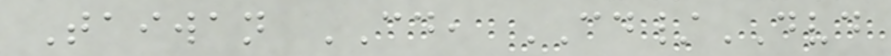Taiwan CD, CD/DVD
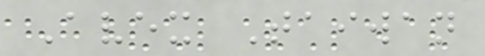Avex Taiwan
